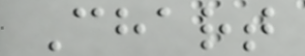Chart
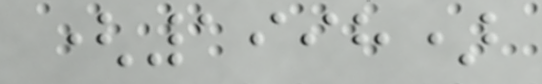(1998)
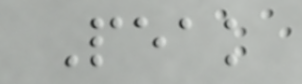Peak
